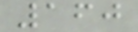160
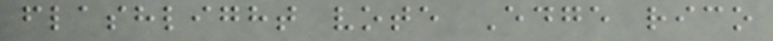flashlight vote Edge rico
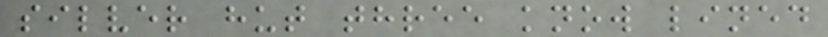silver hut three know lined
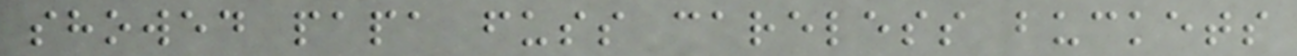showed papa fuss careless buckets
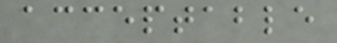acceptable
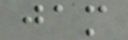jam
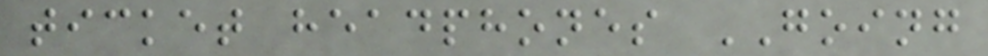ticket headphones GOING
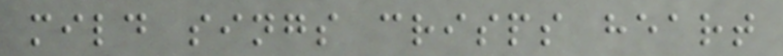mild sings crisps heart
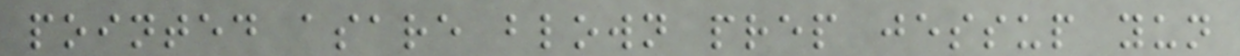pointed asare blown prep jessup yun
